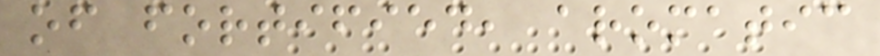of fortified, aromatic
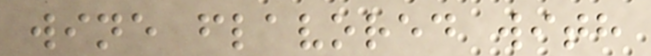wine flavored with
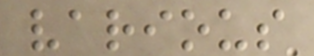various
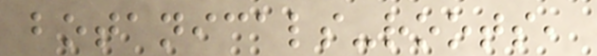botanicals-roots,
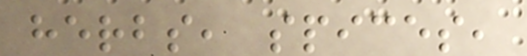herbs, spices,
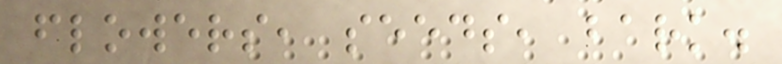flowers, seeds, bark.
